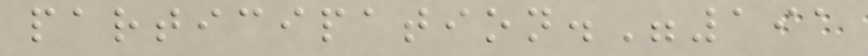participation."191
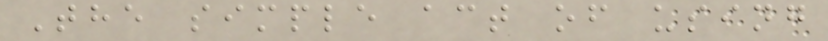The simple act of using
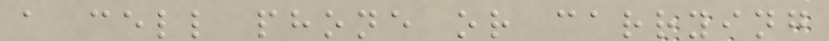a cell phone or carrying
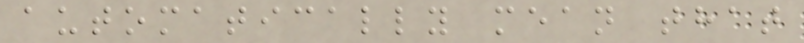automatically mean that
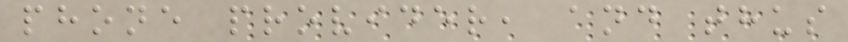phone provider, and thus
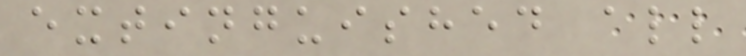extinguished all
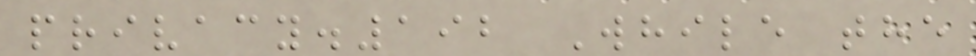privacy.192 While the
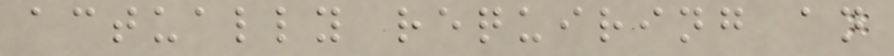actually requiring an
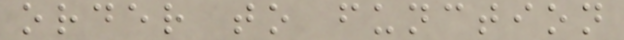order to function
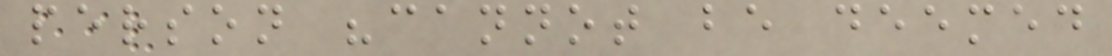person "cannot be deemed
